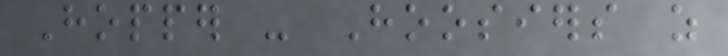Hopper - Hoosiers as
